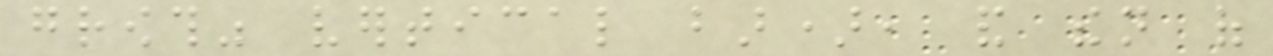growth" vertical bar), and then of
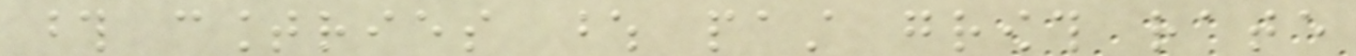those countries whose past growth rate
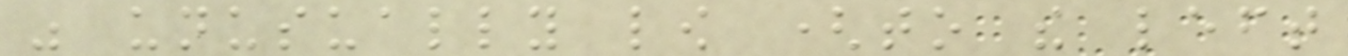was unusually low (to the left
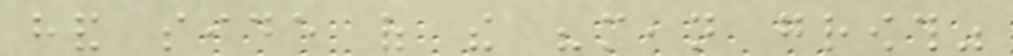hand side of the "mean growth"
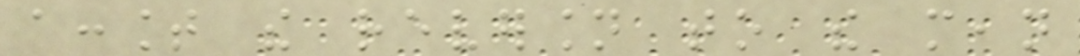account the reversion to the mean
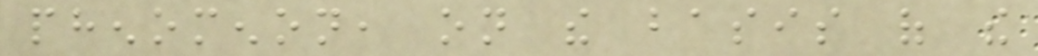phenomenon, on the basis of the
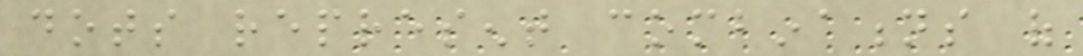dots represent combinations of
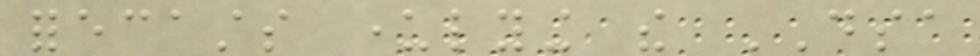forecasts underlying the DSA
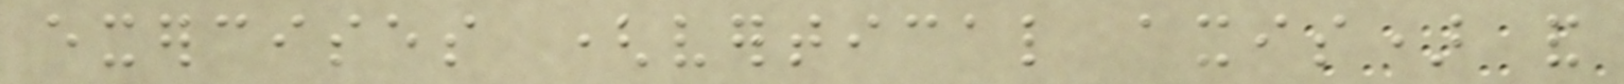exercises (vertical axis) and
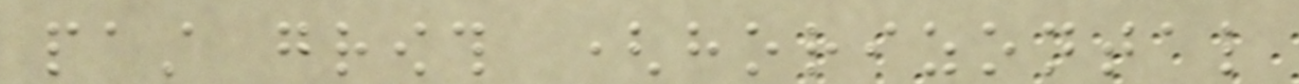past growth (horizontal
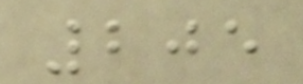205
